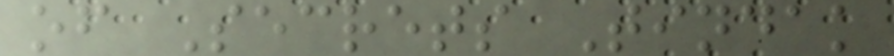of Secrets Tindak
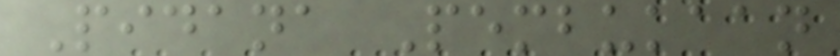Pidana Pembukaan
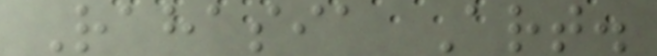Rahasia Art.
